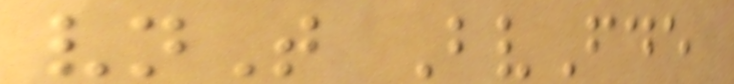vnT BvFde
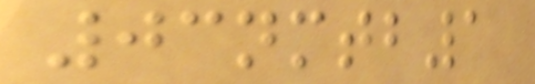03nmtb1
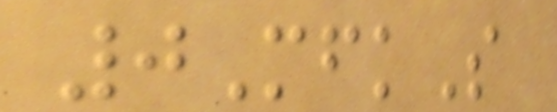0MfkS
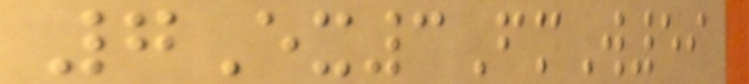7Ex3FmW59
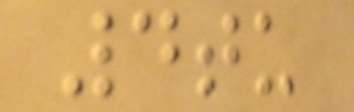4tu
